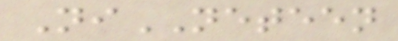NiNETEEN
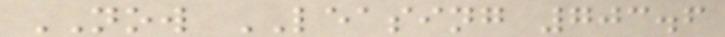NOW LEASING 703.6
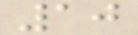10
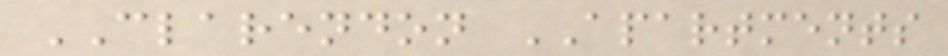CLARENDON APARTMENTS
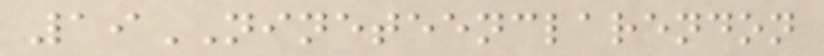19NINETEENCLARENDON
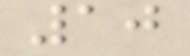10
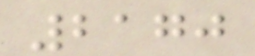2170
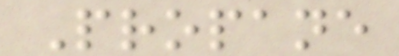Propane
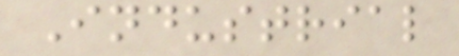Industrial
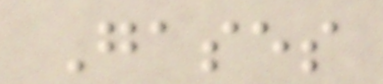Gases
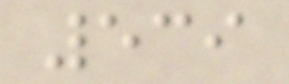539
